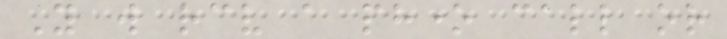You will receive a phone call or
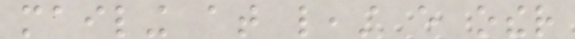mailing at least every other
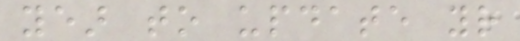year to update your
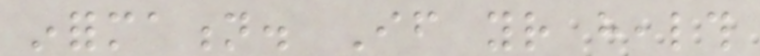information. If your health
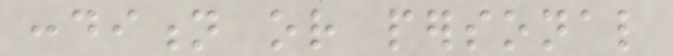condition or personal
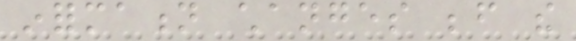information changes before the
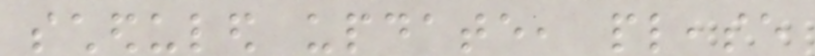scheduled update, please
